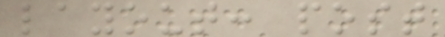layout: post
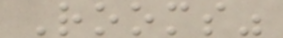Rooms"
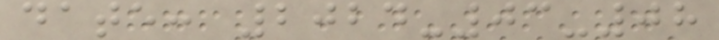date: 2024-03-08
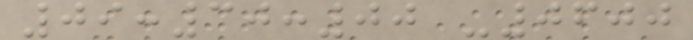09:30:00 -0600
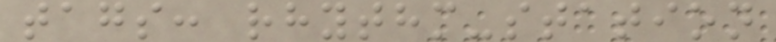tags: rhythm-station
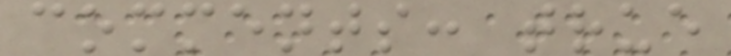comments: true
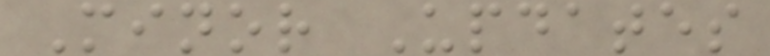Minor Updates
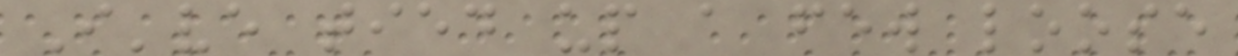I've tied up a few loose
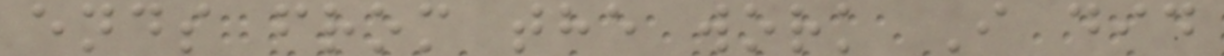ends from the work I did
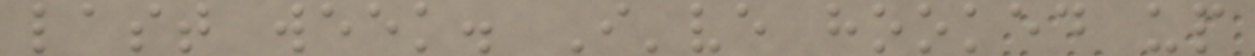last week. I've hooked up
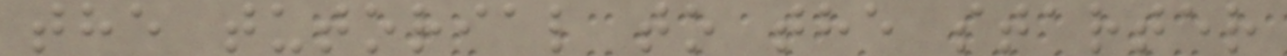the tutorial to the starter
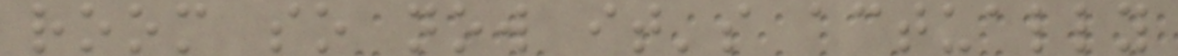room so now it's actually
